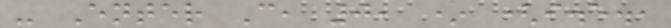- Enter C, 0, * (i.e.,
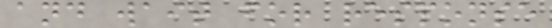and wait for response
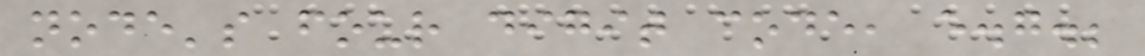node's four digit code, e.g.;
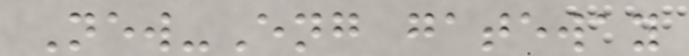New-Eng gateway
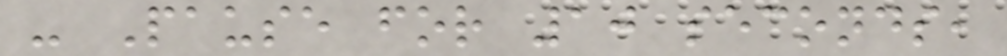- Pause for 10 seconds,
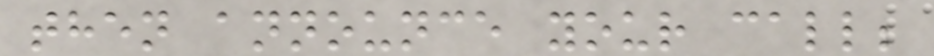then announce your call;
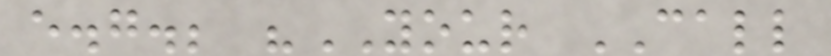e.g.; "YOUR CALL
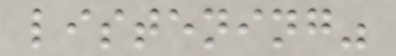listening"
